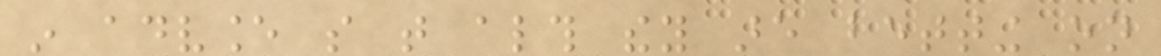in advance so that although they are betting on
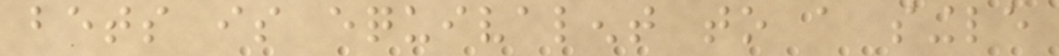bets is equivalent to a single
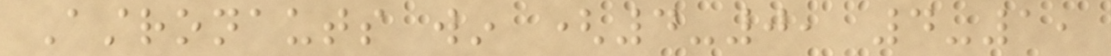Astronauts win (4-0, 4-1,
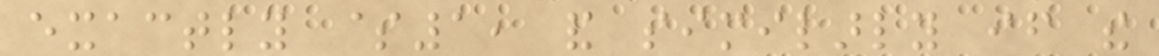exactly $1, and similarly if the
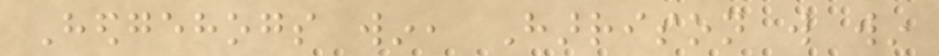Hedgehogs win, Harrison will win
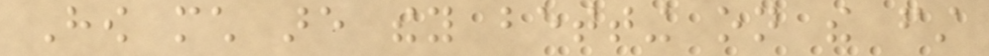How much are they betting on the first
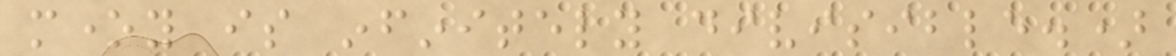money is infinitely divisible.)
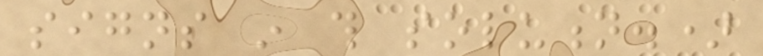signs in this solution.)
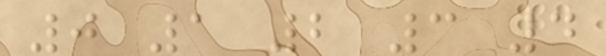0 1 2 3 4
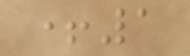+1
